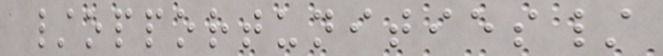/opportunities/
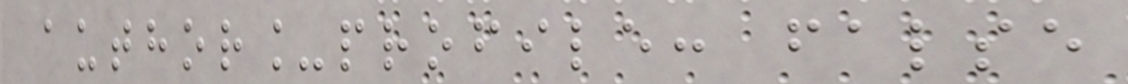author_profile: false
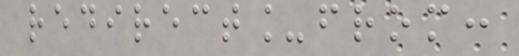redirect_from:
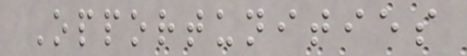Opportunities
